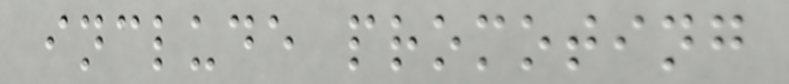include promoting
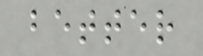better
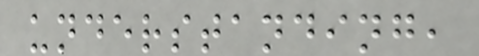understanding,
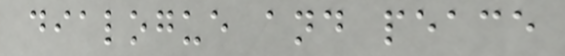dialogue and peace
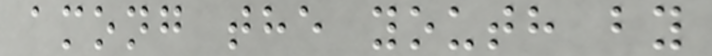among the youth by
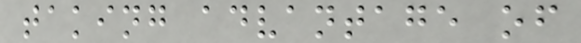taking advantage of
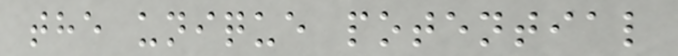the unique potential
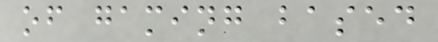of gaming based
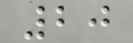20
